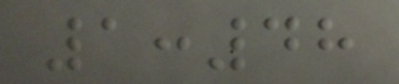1:48
